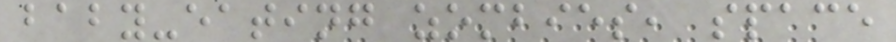baby-eating zombies, space
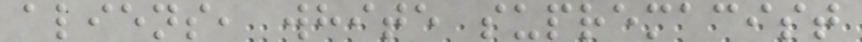aliens, white supremacist
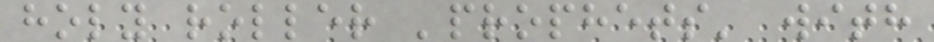holy roller 'prophets' with
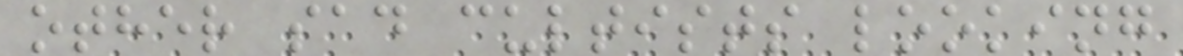other sad cultists looking
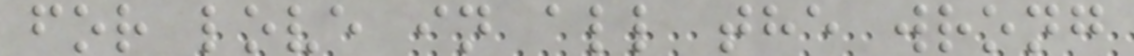for love in all the wrong
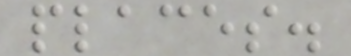places.
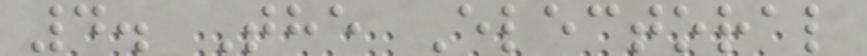4. The Electoral
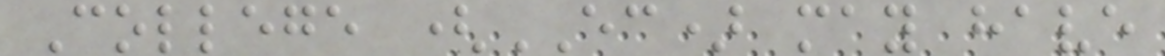College (EC) may have
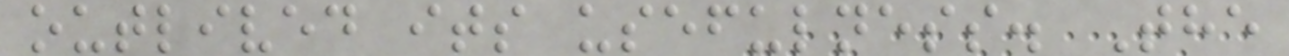outlived its usefulness. The
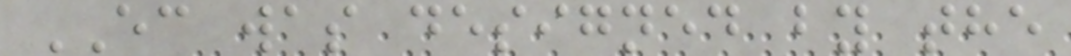EC was designed by the
